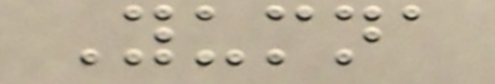Yumna
